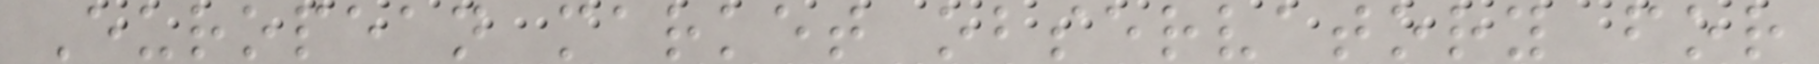European market observatory for
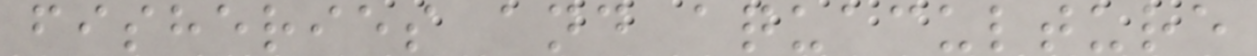fisheries and aquaculture
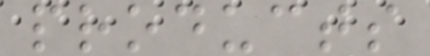products
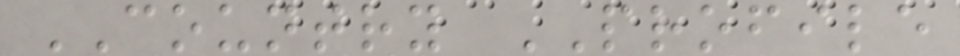COUNTRY PROFILE
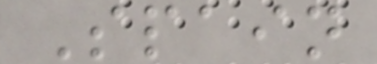Spain
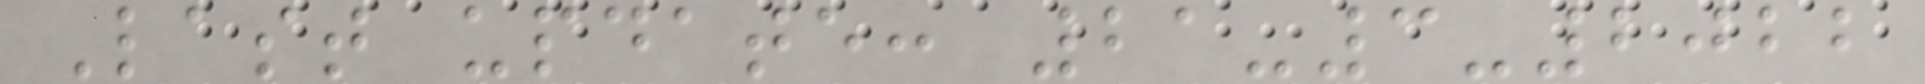Last update: 21-3-2022
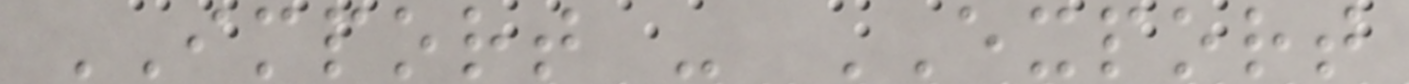IMPORT - EXPORT
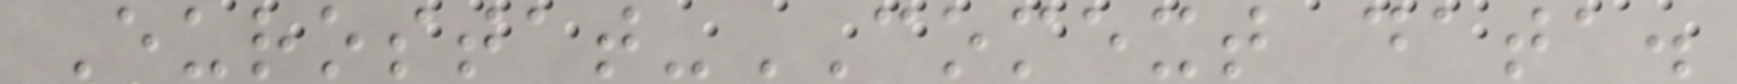Eurostat-COMEXT data.
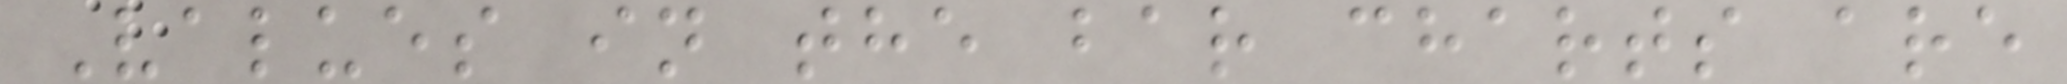Values in the bar charts are
